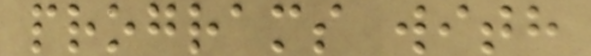programs with
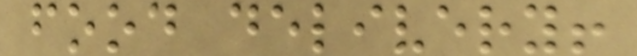food delivery!
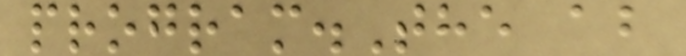program.The ab
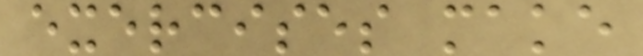exercises make
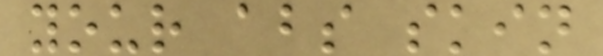your abs skin
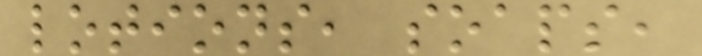lotions, soaps,
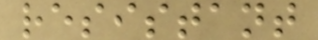resistant
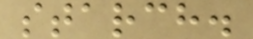starch.
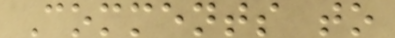Comments to
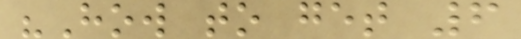"How to get 6
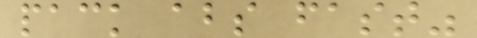pack abs fast"
